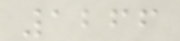1266
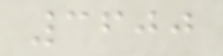3600
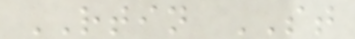RTIN ST
